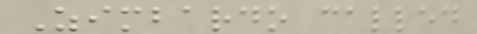Zimbardo called
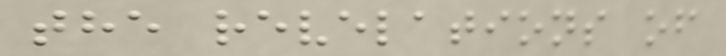the revelations of
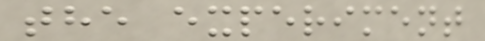the experiment
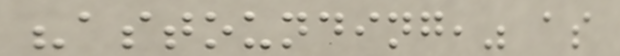"astounding," as
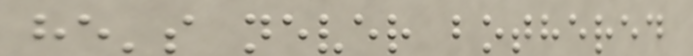he's never bothered
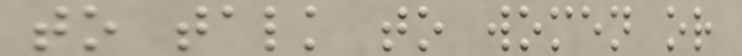to talk to women or
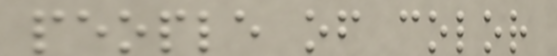people of color
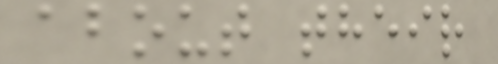about their
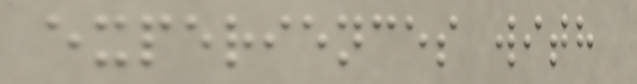experiences with
